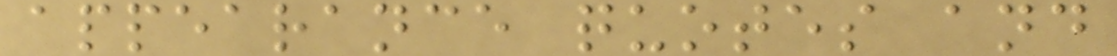appearance quotes and
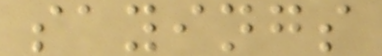sayings
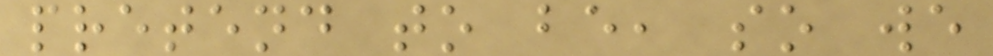pretend to be, so we
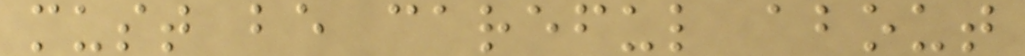must be careful about
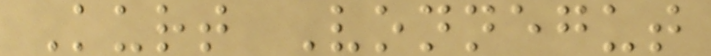Kurt Vonnegut
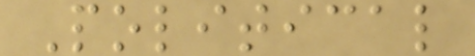Political
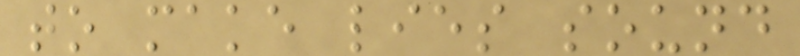to make lies sound
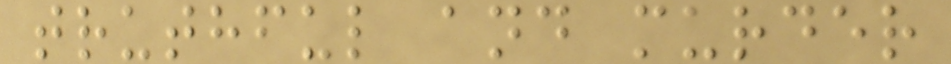truthful and murder
